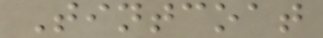Tintcoat
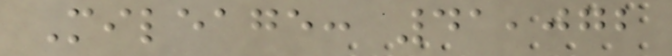Mileage: 41,072
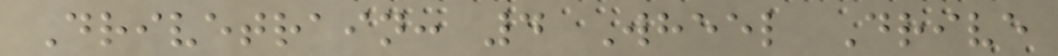Drivetrain: 4 Wheel Drive
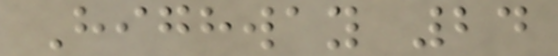Highway 24
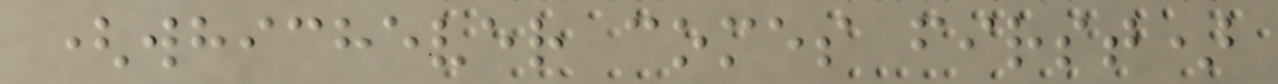(whichever comes first)
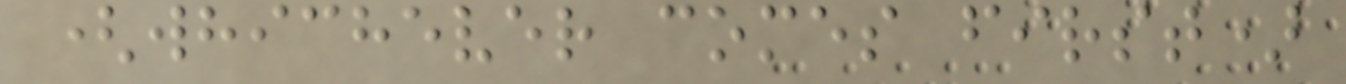(whichever comes first)
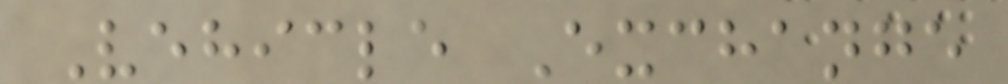Vehicle Exchange
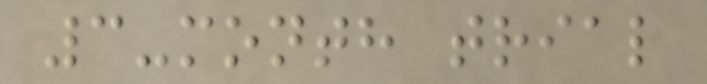3-month trial
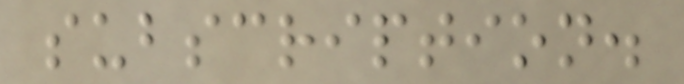subscription.
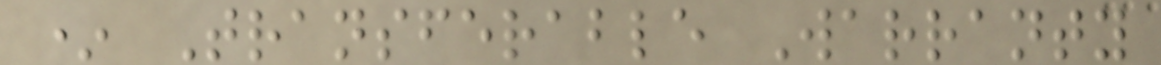* Transferable Warranty
